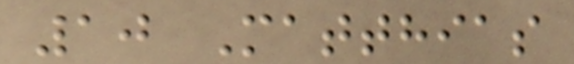10 Matthias
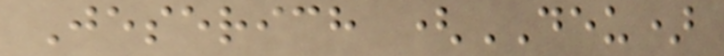Jeserich (DEU)
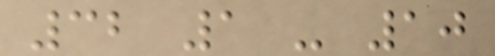32 1 - 10
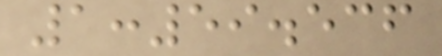1:59.536
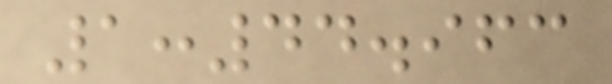1:44.963
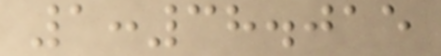1:38.015
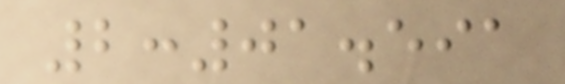2:01.591
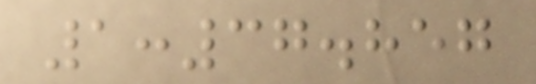1:37.857
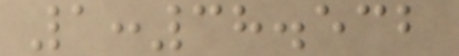1:38.532
